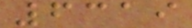6319
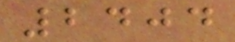2404
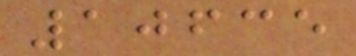10635
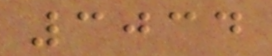3034
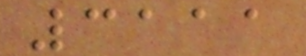3111
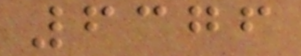6376
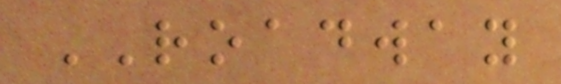ROADWAY
